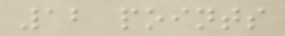12 points
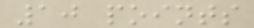10 points
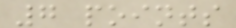7 points
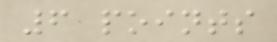6 points
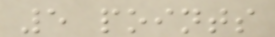5 points
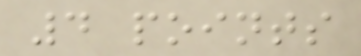4 points
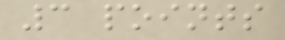3 points
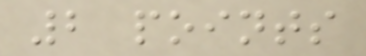2 points
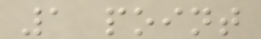1 point
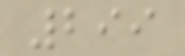299
